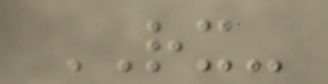RX-
